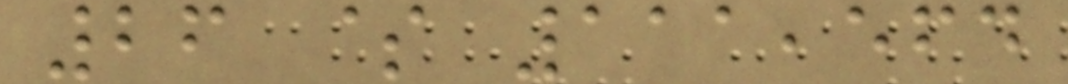26 $ 111,564
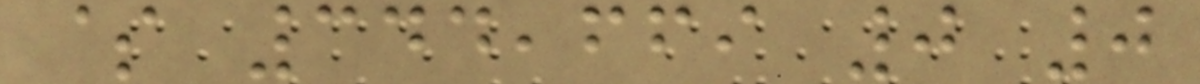$ 344,669 0 0
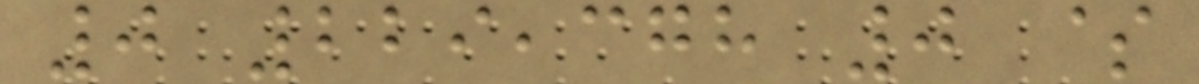0 229,378 0 $
